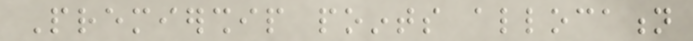Premiership points allocation
